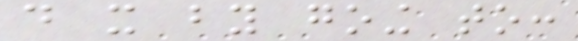do it by going to:
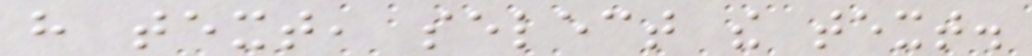have text, select the text.
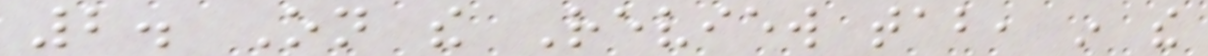2. On the Review tab, in the
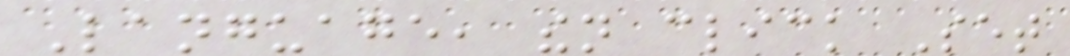Language, then click Set
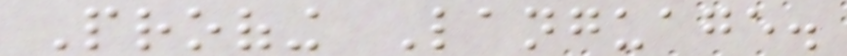Proofing Language.
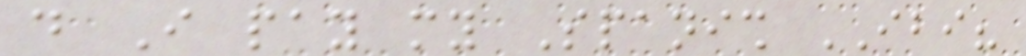do I pay my Spanish IBI?
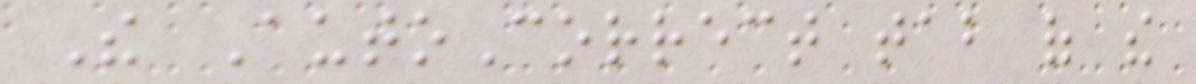The AutoCorrect tab of the
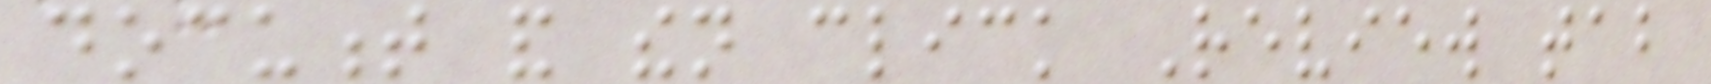document and then click Review tab
